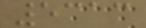5313
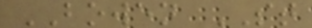BOWEN ST
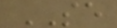SE
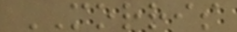MORRIS
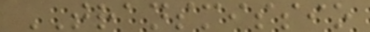TRANSMISSIO
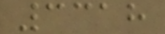3318
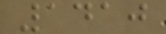1410
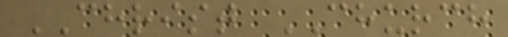CHRIST CHURCH
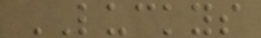LUCKYS
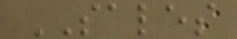SALES
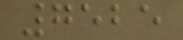7525
